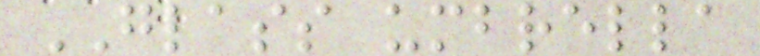GLASS umbrella
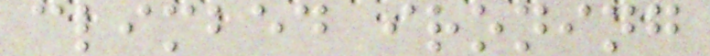climbed ironing
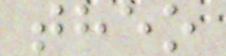theo
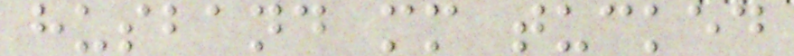husband mm tucked
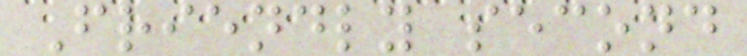Friendly second
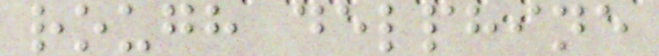rough delphine
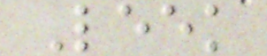Leek
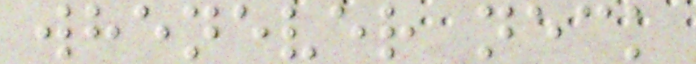whenever neck
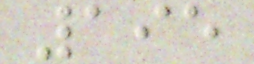195
